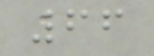66
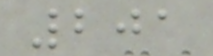201
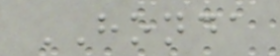HONDA
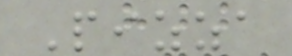Pizza
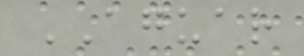AGUAR
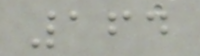164
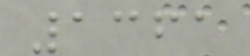1361
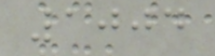1004
